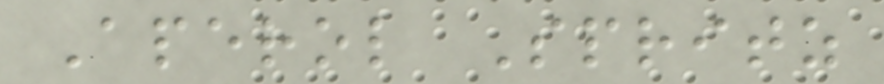Aperol Spritz
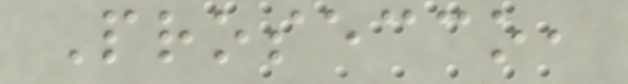Prosecco,
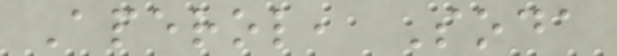Aperol, Soda
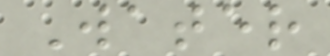Water
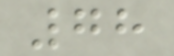78
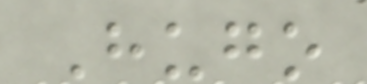Hugo
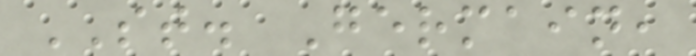ST. Germain,
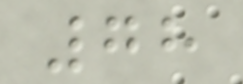78
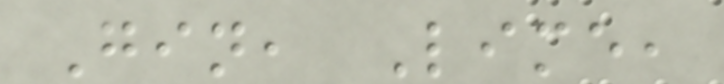Gin, Lime,
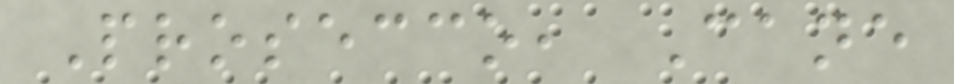Prosecco, Cane
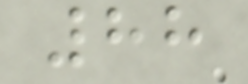88
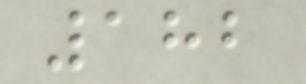182
